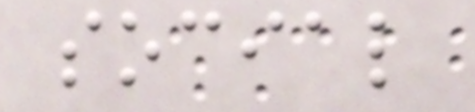social
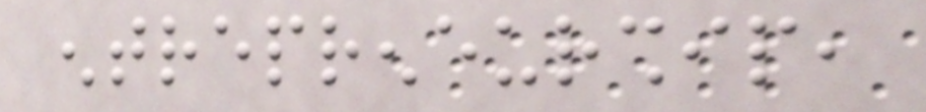entrepreneurship,
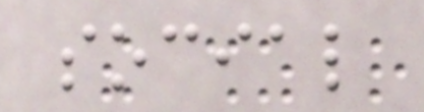social
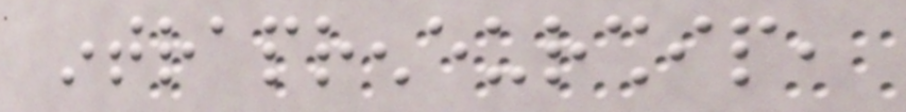intrapreneurship,
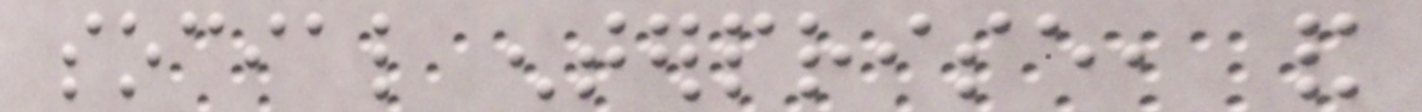social enterprise, and
